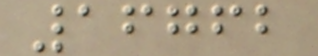16762
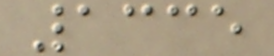1335
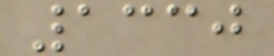1330
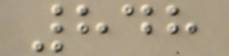848
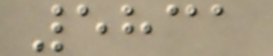5831
